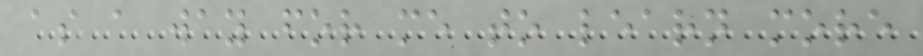as a way for me to learn more
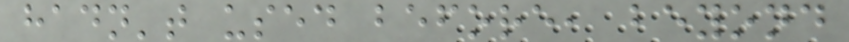hadn't used before, beyond
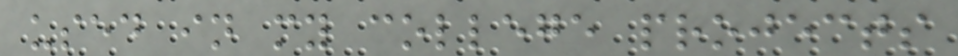used in my college projects
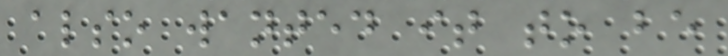also wanted it to be
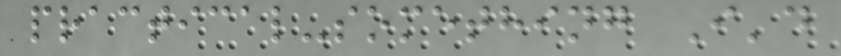practical-something I'd
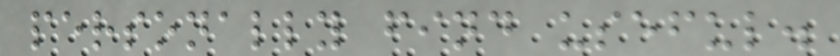personally find useful.
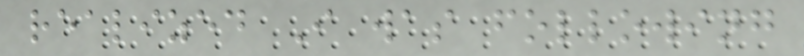realized I was following
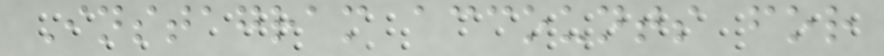Instagram accounts for
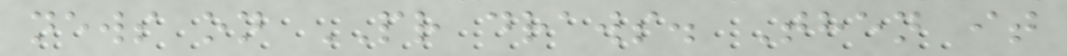news on PR draws. Then it
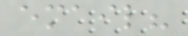email?
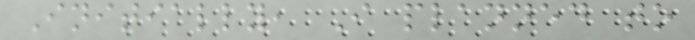Initially, I planned to
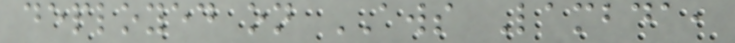deployed on AWS Lambda,
